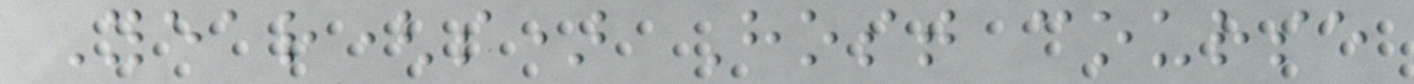Year(s) Host course
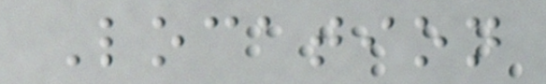Location
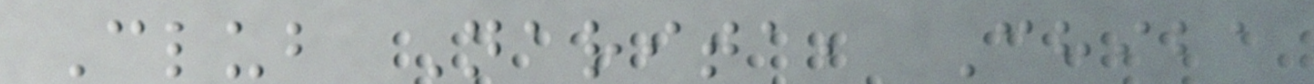Club Narita, Chiba
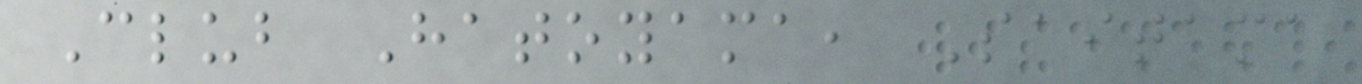Club Hatoyama, Saitama
